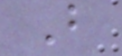B
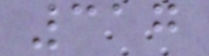317
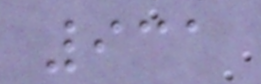931
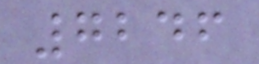7246
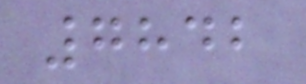7842
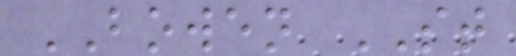BOWEN ST
